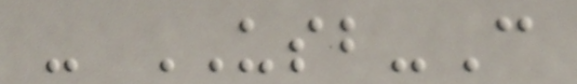- USB-C
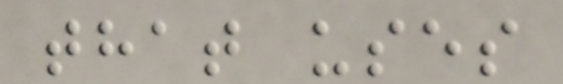that uses
